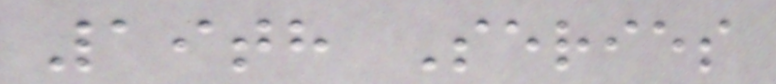19th Series
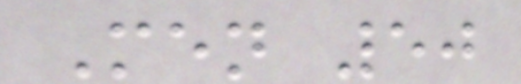Men 50
